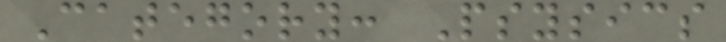Category: Psysics
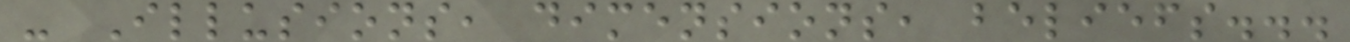- Illusions, dimensions, beliefs...
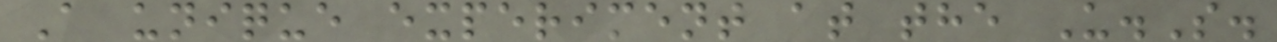A unique experiment at the U.S.
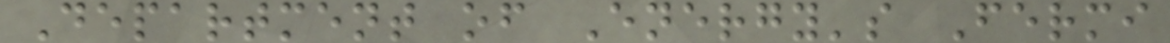Department of Energy's Fermi
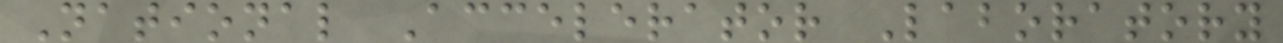National Accelerator Laboratory
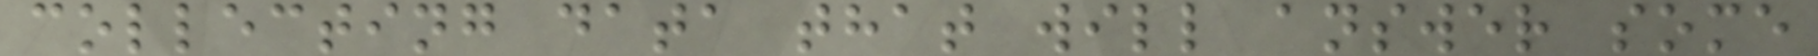collecting data that will answer some
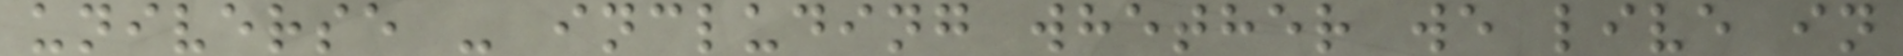universe - including whether we live in
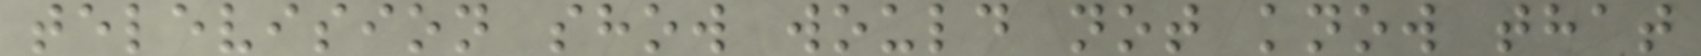television show would not know that
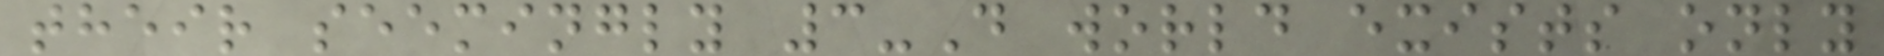their seemingly 3-D world exists only
